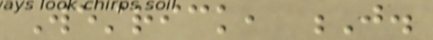Westrick, J.
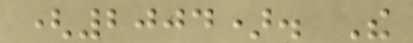(2004). The
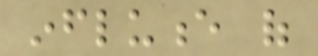influence of
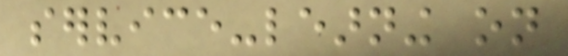service-learning on
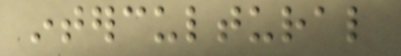intercultural
